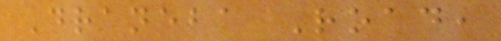Draneba Road,
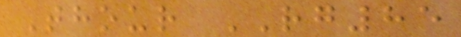Thour RG85
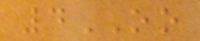4OO
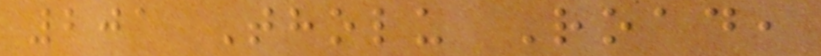201 Tholu Road,
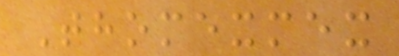Thomexmex
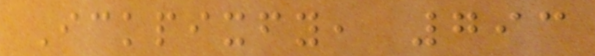Ickpixfy, 793
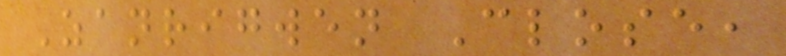Zanrigwen Close,
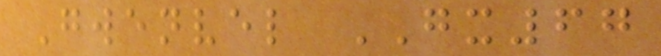Gwenvel GX67
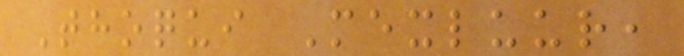Thoqui Mexluur,
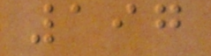197
